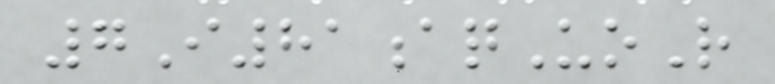7I81aqUoR
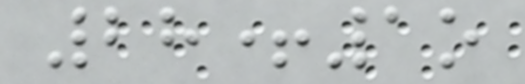28+1o
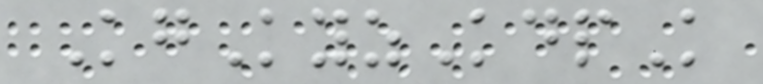KgKyzKdpK
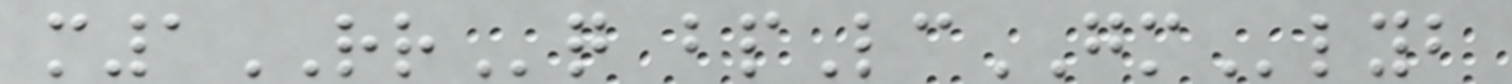m1RRq bpLcGMlyb
